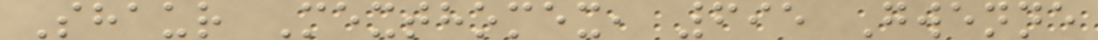Shaur Mexthomex, 695 Gwenne
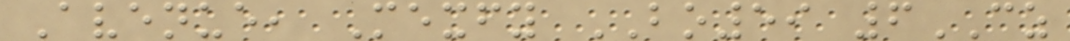Avenue, Mexfy BO59 6CZ
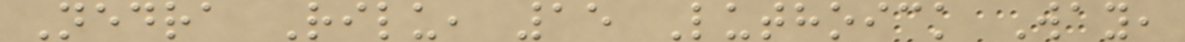Nedra Rilu, 15 Luthoick Way,
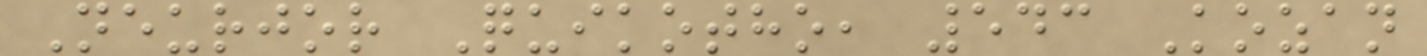Neurjor Quikotho, 543 Kozan
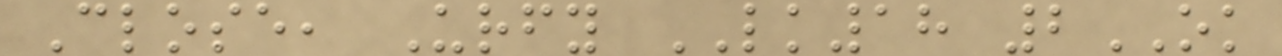Close, Urfy LK18 2OK
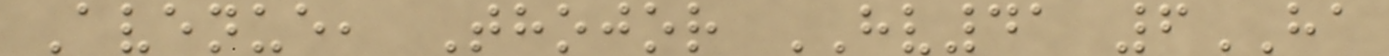Avenue, Thojor HV41 6HA
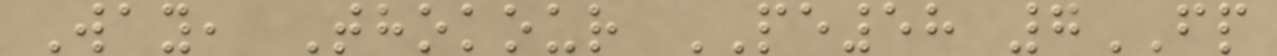Way, Thokour PE58 7FP
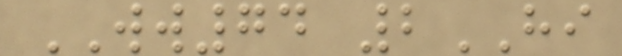WW74 2HI
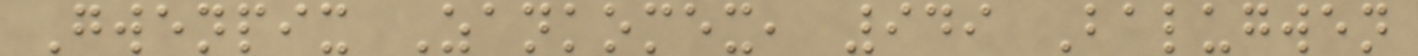Gwenpix Zankomex, 949 Balugwen
